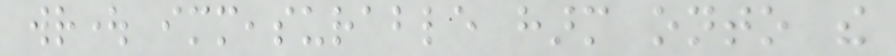wrought immeasurable harm onto the
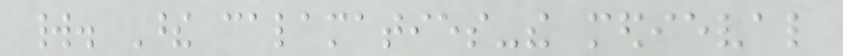world. These calamaties-the medieval
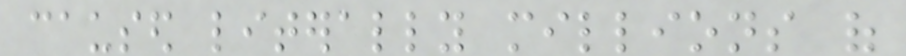caused literally millions of
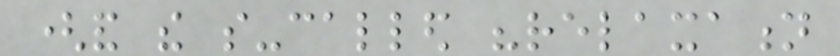(and the so-called "relaxation
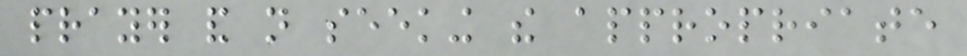prayer and not seeking the appropriate
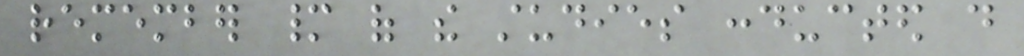remember many of the studies conducted do
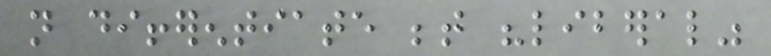not differentiate between "liberal"
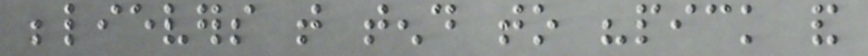believers that tend to "pick and
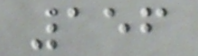156
